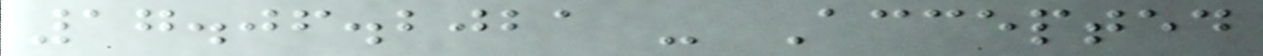17.06.2021 - Accepted
